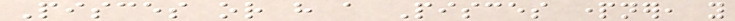Pisces or have a Pisces partner, you
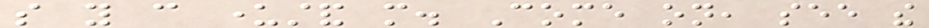so you can understand more. Come on, see the
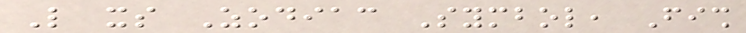Like its Zodiac Symbol, Fish
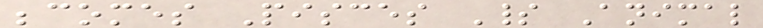becomes Pisces Spirit Animal
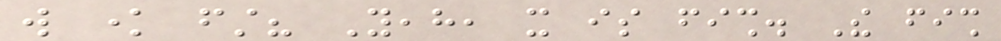will know first? Yeah, it is fish. The fish
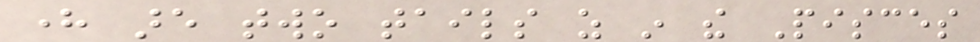here are two tails as in the Pisces
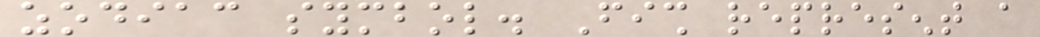zodiac symbol. Fish represent a
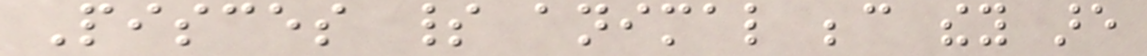Pisces spirit animal because they are
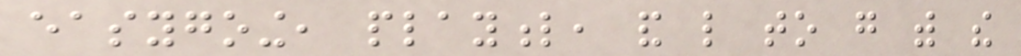easygoing, playful, and like to go with the
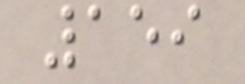159
